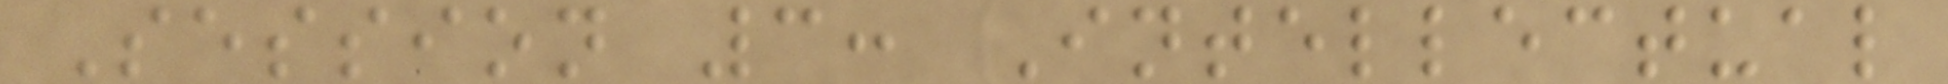Session 3: Intellectual
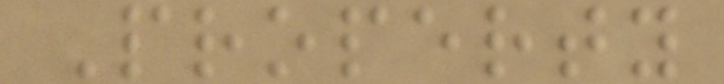Property
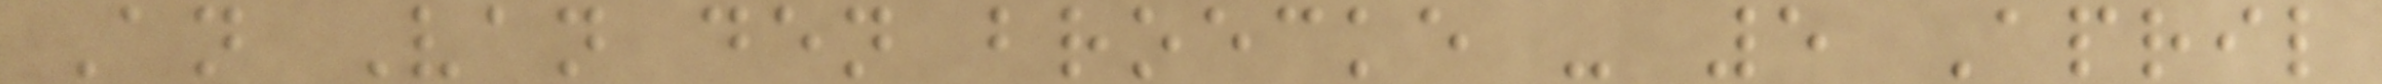An Van den broecke - 5 April
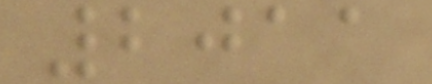2011
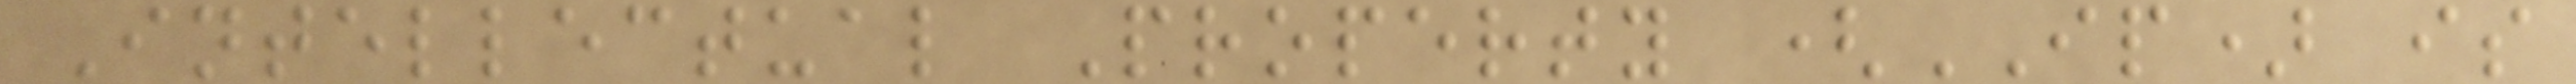Intellectual Property (IP) is
